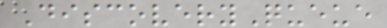DiscoveryQueue
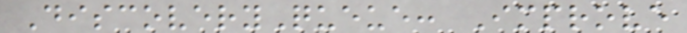DiscoveryQueue: Improve
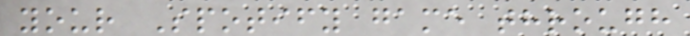your Spotify game through
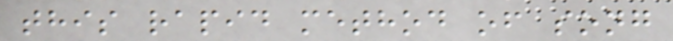this rapid method of song
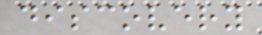discovery
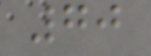70
